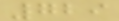729
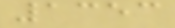1353
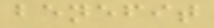benefit
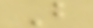B
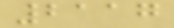2117
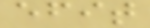efit
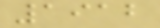1912
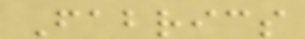Fabrics
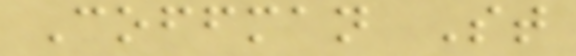Coffman St
